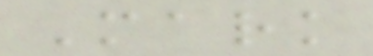Mark
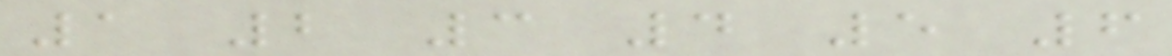1 2 3 4 5 6
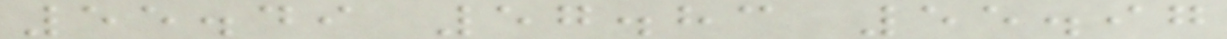55.49 57.83 55.97
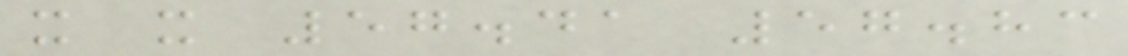x x 57.41 57.83
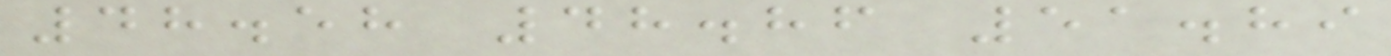48.58 48.86 51.89
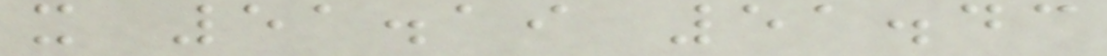x 51.19 51.43
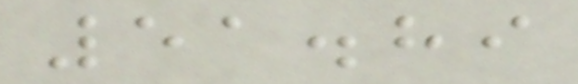51.89
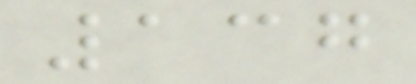137
